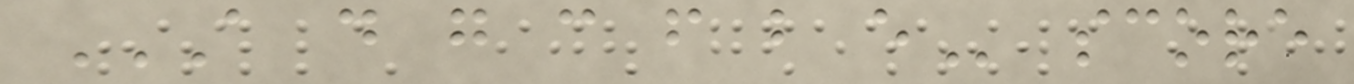A D G C F B E score
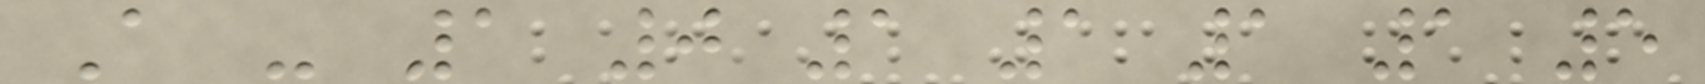A - 1 0 1 1 1 1 5
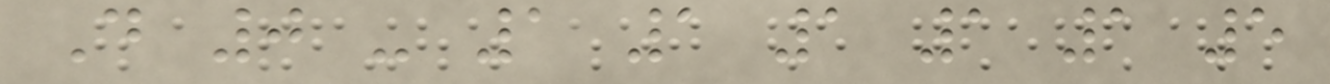D 0 - 1 1 1 1 1 5
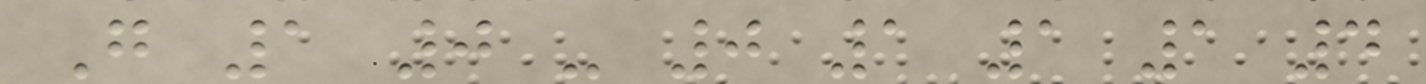G 1 0 - 0 1 1 1 4
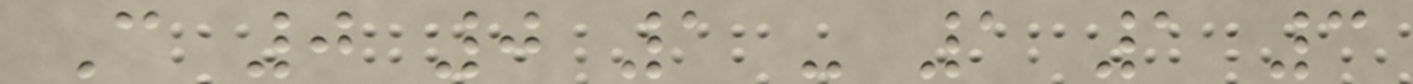C 0 0 1 - 1 1 3
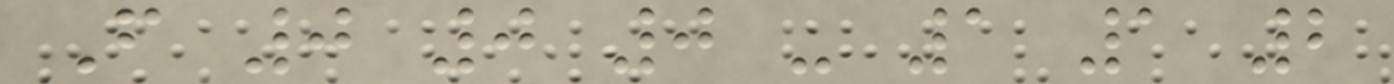F 0 0 0 - 1 1 2
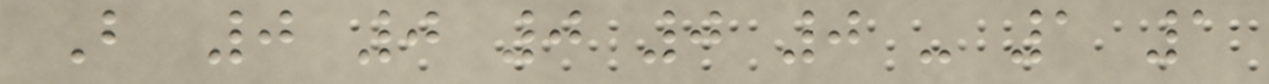B 0 0 0 0 0 - 1 1
